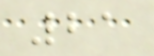21
